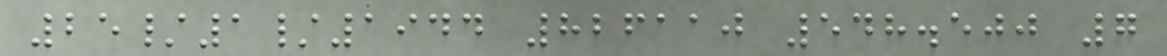25/1/1944 826110 548.500 7
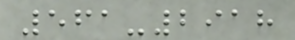561-2918
